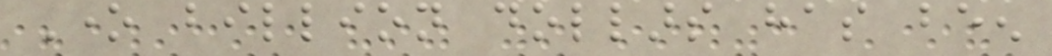One billion dollars has been
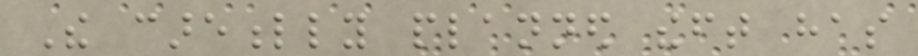The carefully planned theft has
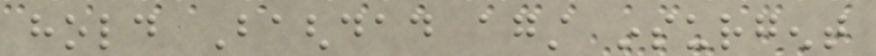hold Baghdad against insurgent
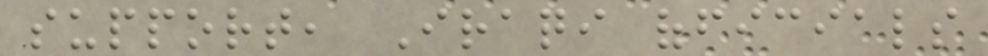support, Iraqi officials
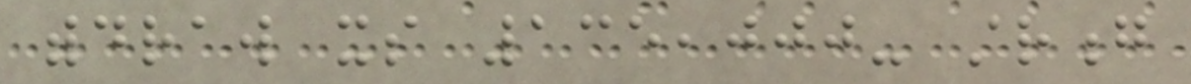withdraw its 135,000- strong
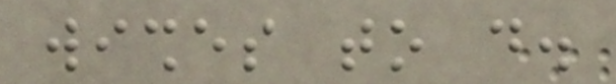wishes to do.
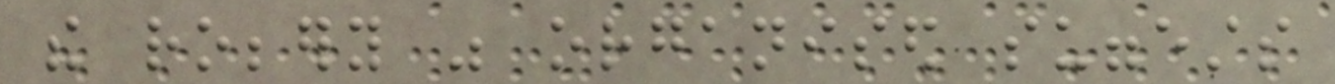the robbery was organised suggests
